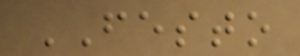FESTO
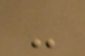-
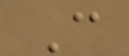C
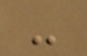-
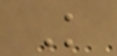K
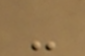-
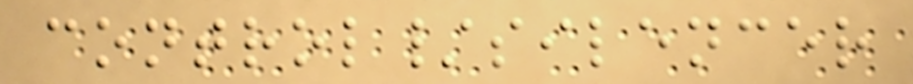control/silencer
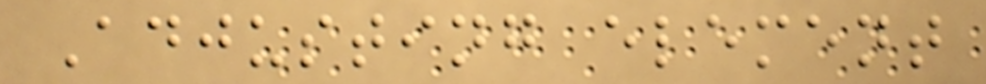Adjusting element
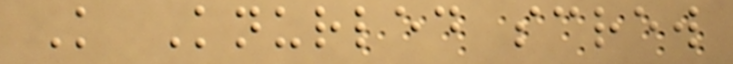K Knurled screw
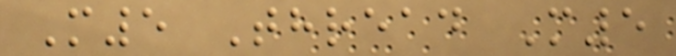M5 Thread M5
